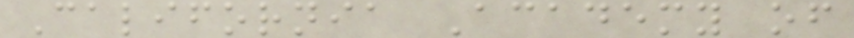California Academy of
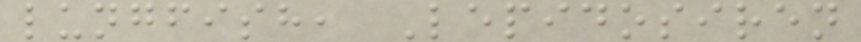lungfish, Lepidosiren
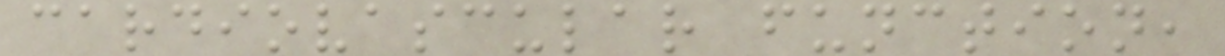cardiovascular function,
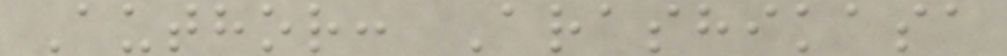Author: Arashikasa
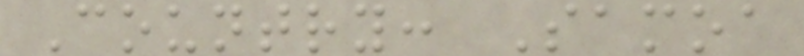Country: Samoa
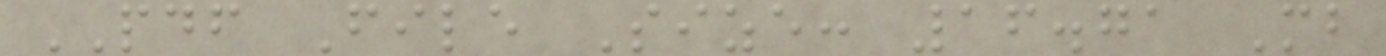PDF File Size: 16.71 Mb
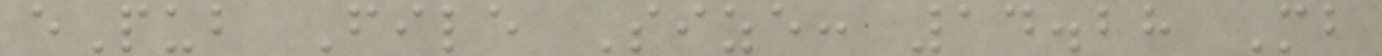ePub File Size: 14.28 Mb
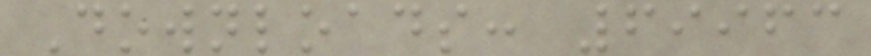Downloads: 69963
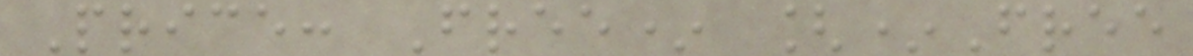Price: Free* [*Free
